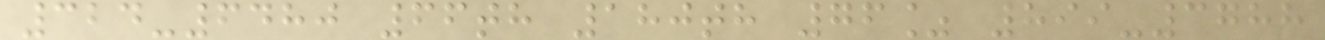324-6480 66th 180th 76% 899-3788
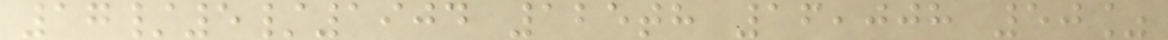17/5/1904 125th 16,008 50%
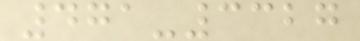471-3327
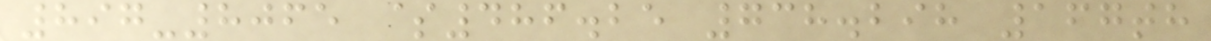897-8065 $486.25 738.298 167th
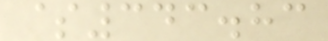$343.83
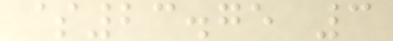$23.75 3
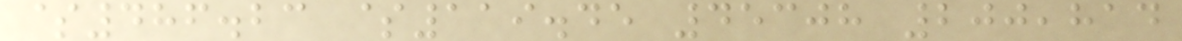$486.23 $119.45 45308 200,814
